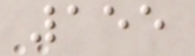155
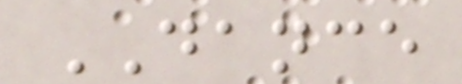DANCE
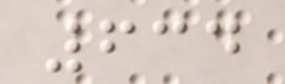634
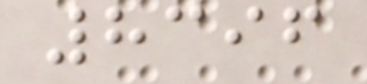8396
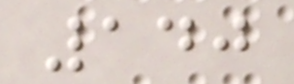140
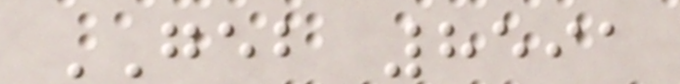GEB 8591
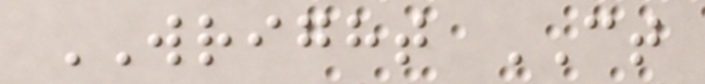WRIGHT CT
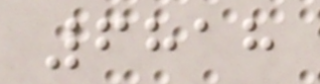6818
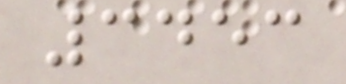3453
